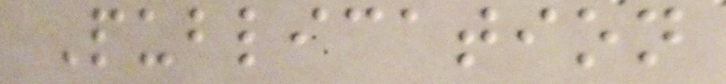Publication
